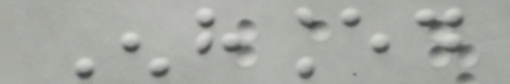Enhanced
